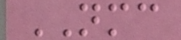NMC
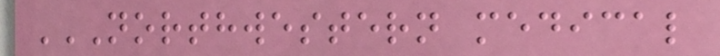NORTHWESTERN MEDICAL
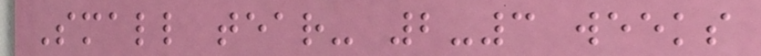Small tear- 2-3 weeks
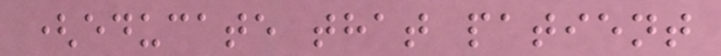(educate that patient
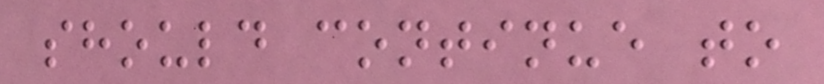should continue to
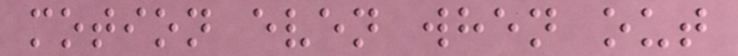motion even when out
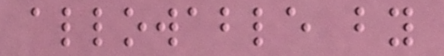allowable by
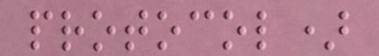protocol)
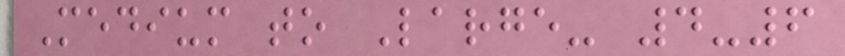Medium to Large- 4-6
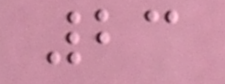23
